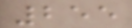255
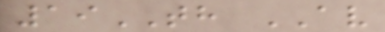19TH AV
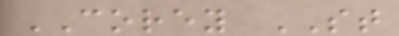COREY ST
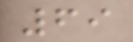69
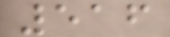516
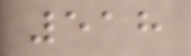518
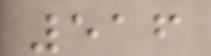516
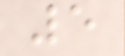5
